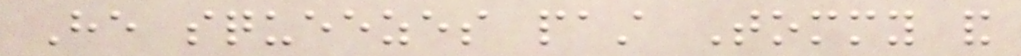He squeezes past Tommy and
